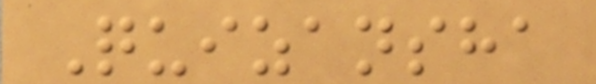Quizansha
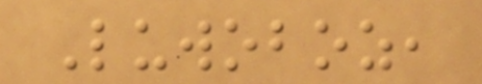Luwoboz,
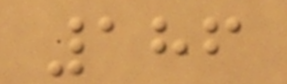186
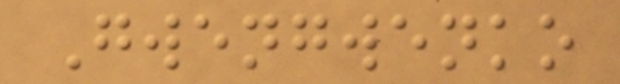Gwengwenko
